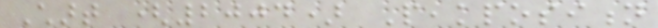Chart (2004) Peakposition
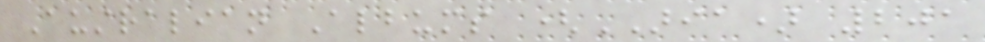Australian Albums (ARIA) 201
